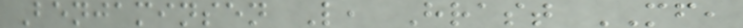Benjaminsen L, Hrast MF,
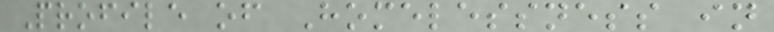Profile of Homelessness in
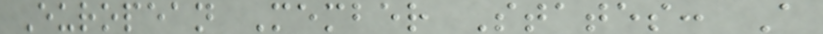European Member States: A
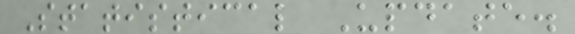Statistical Update.
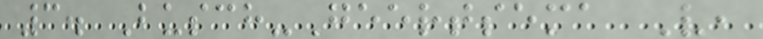3. Busch-Geertsema V,
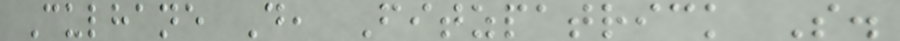Culhane D, Fitzpatrick S.
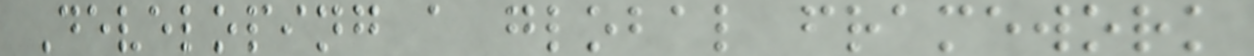Developing a global framework
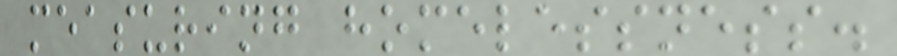measuring homelessness.
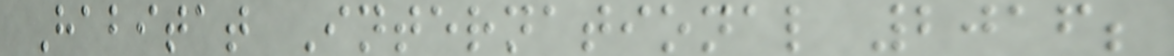Habitat International 2016;
